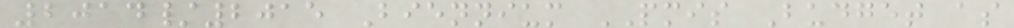2014/2015 Biennium PMIS Budget as
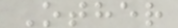Other
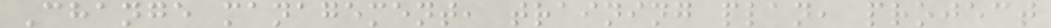Change management, training plan, project
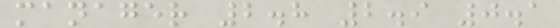manager 2.8 2.9 0.1
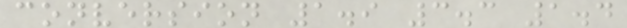conversion 1.9 3.3 1.4
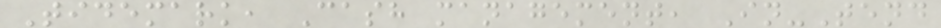Tidemark, Cash management, In-Tend
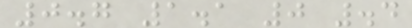0.7 1.1 0 .4
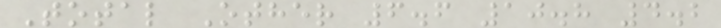Total Other 6.6 10.8 4.2
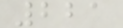221
